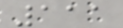111
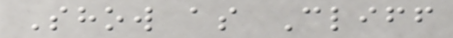Show as Cliff
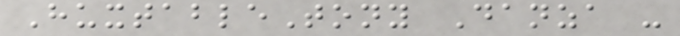HuxtableTony Danza -
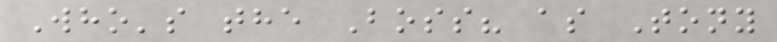Who's the Boss? as Tony
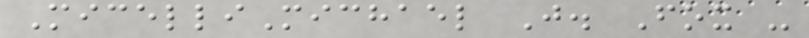MicelliMichael J. Fox -
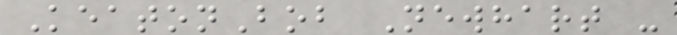KeatonBob Newhart -
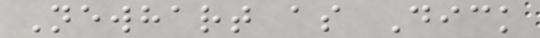Newhart as Dick
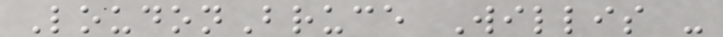LoudonBruce Willis -
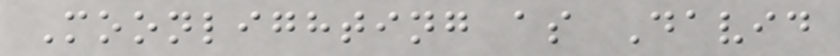Moonlighting as David
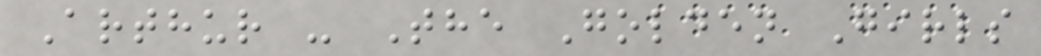Arthur - The Golden Girls
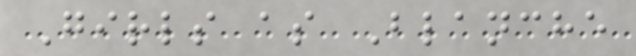Girls as Blanche
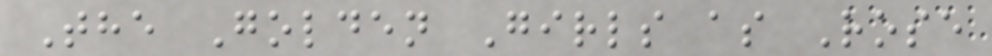The Golden Girls as Rose
